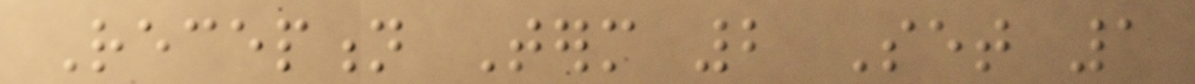Reception Term 2 Set 1
